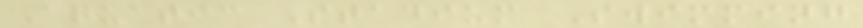Aquatic Stadium Swimming
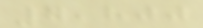7,800
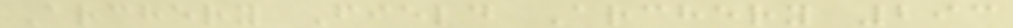Archery Field Archery 293
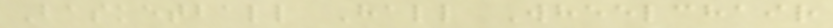Basketball Hall Wheelchair
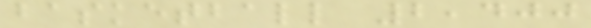basketball 2,400
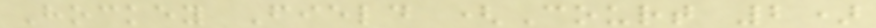Hockey Field (Court 2)
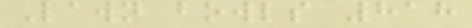Lawn bowls 818
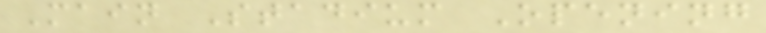Main Stadium Opening
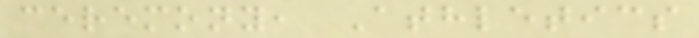ceremony, Athletics
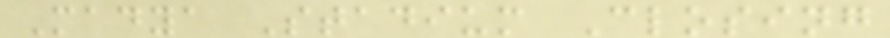Madya Stadium Closing
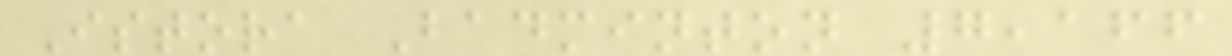Istora Badminton 7,166
